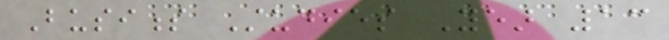Business Studies Year 13
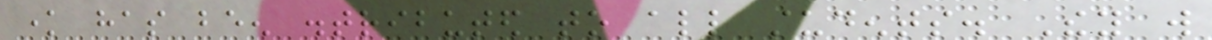know has been distributed to all students. They will
